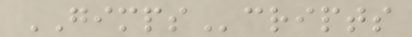GIMPScripts
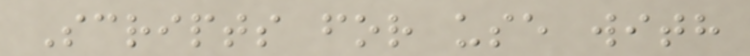Scripts for use with
